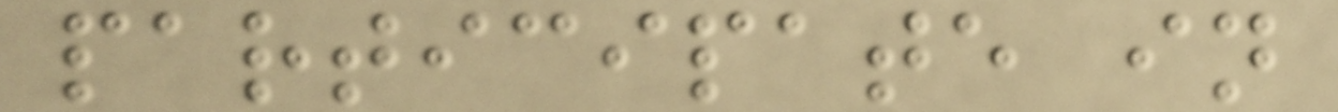participate in
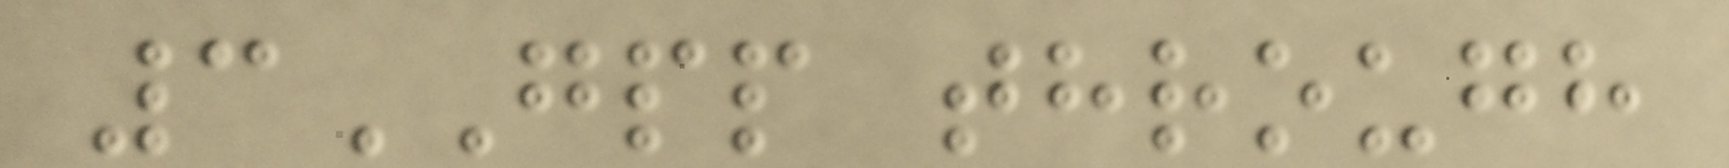3GPP through
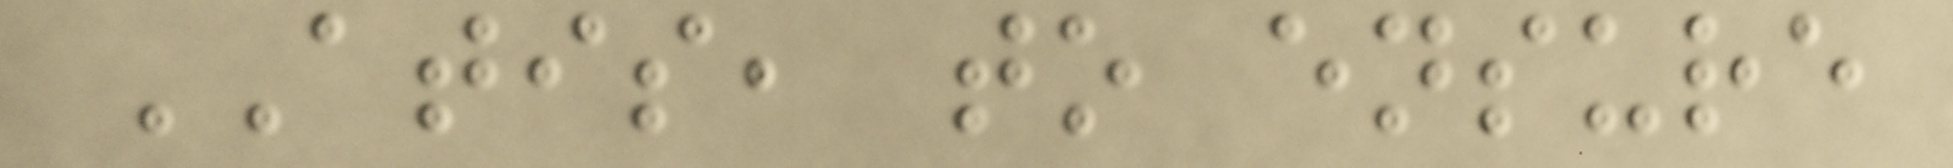ATIS, to ensure
